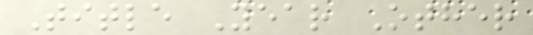Title Year Other
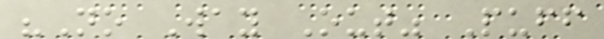"No Way Out" Puff
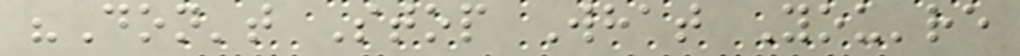"Don't Stop What You're
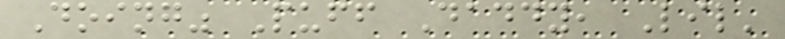Doing" Puff Daddy, Lil'
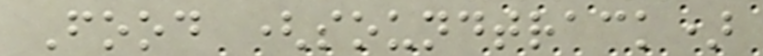Food (soundtrack)
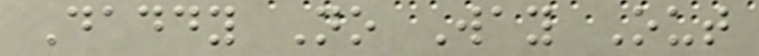Daddy No Way Out
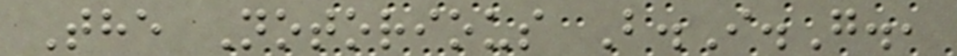The Notorious B.I.G.,
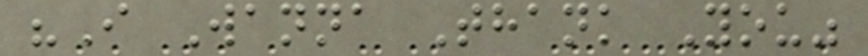"I Wanna Thank You"
